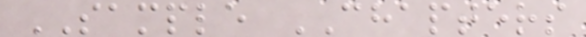SAMPLE CHAPTERS
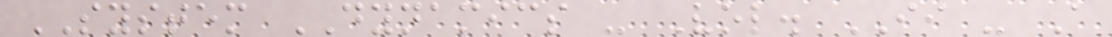SYSTEM DYNAMICS - Vol. II - A
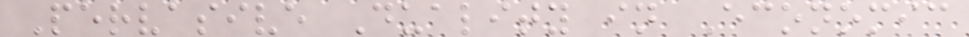Pervasive Duality in Economic
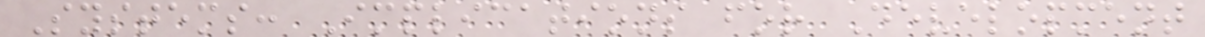Systems: Implications for Development
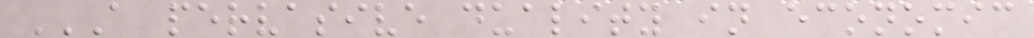A PERVASIVE DUALITY IN ECONOMIC
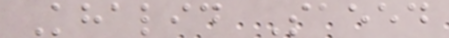Khalid Saeed
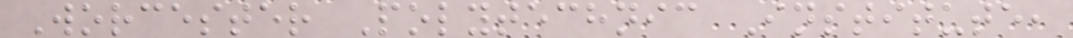Worcester Polytechnic Institute,
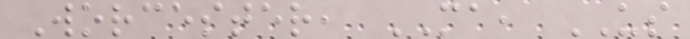Worcester, MA, US
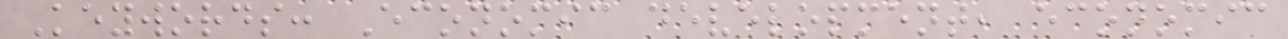Keywords: Economic development, economic
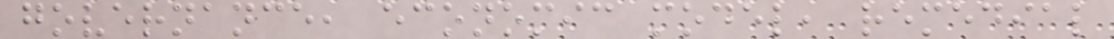governance, economic model, remedial
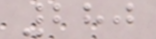280
